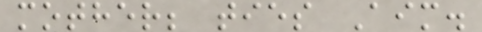mother; ties Aim.
